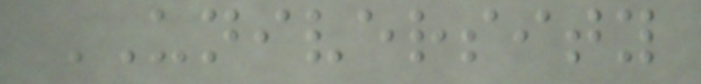UNIVERSITY
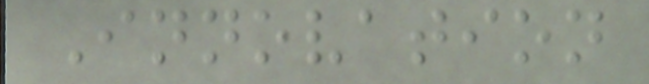Innovation
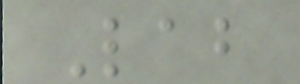Lab
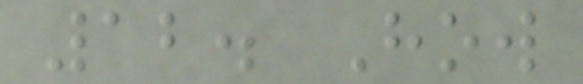12. How
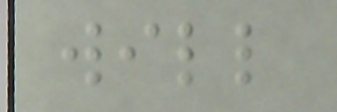will
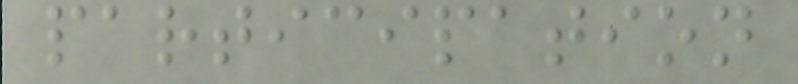participation
